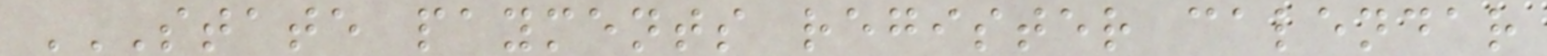STATE PAYMENTS REGISTER CALENDAR
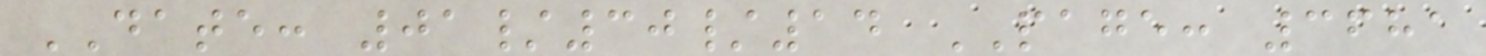DATE: 01/30/14 PAGE: 3681
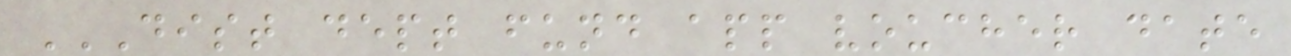DIST DEPT FUND APP VOUCHER DATE
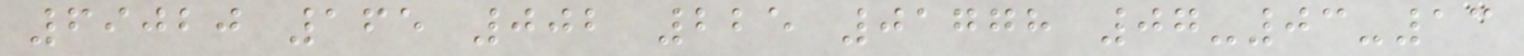69020 165 002 225 01778 07-03-13
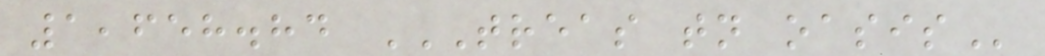1,658.84 TREAS TN OASIS
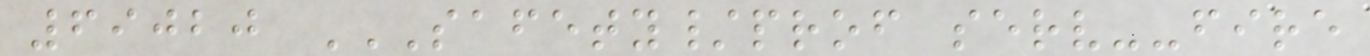69020 SAFETY/PROF SERV--FIRE
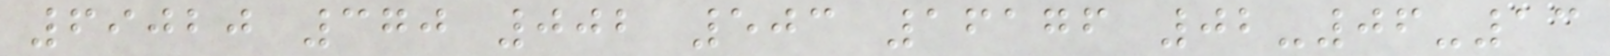69020 370 002 503 16176 02-06-13
